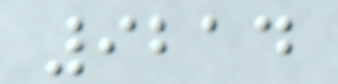9214
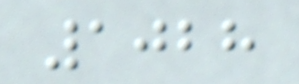1028
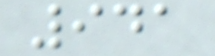941
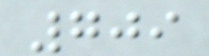709
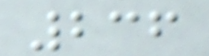236
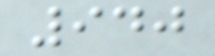940
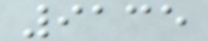9135
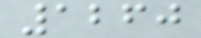1260
